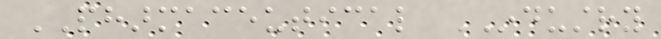PHARMACEUTICAL INDUSTRY
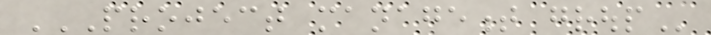PROJECT MANAGEMENT GROUP
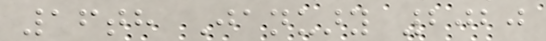16th January 2020
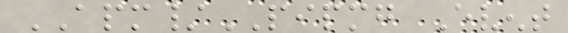APM/PIPMG Event
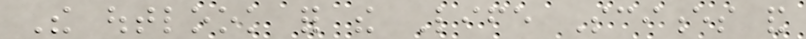The outlook for the Life Sciences and
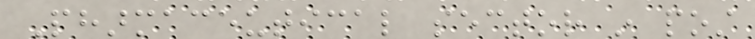Pharmaceutical sector in post
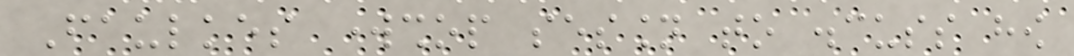Faulkes workshop session to discuss how
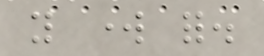you work for.
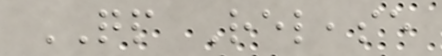QP Release
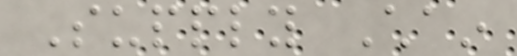Supply Chain
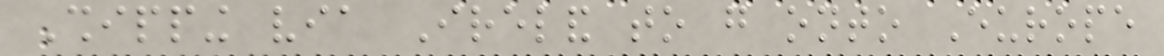Shipping via Ireland to go onto Europe
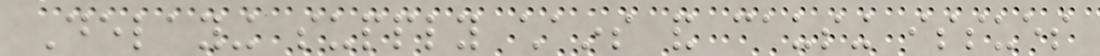Delaying supply chains and causing issues
